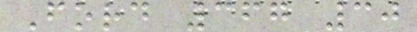Ford 367 30
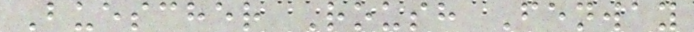Buescher Roush Fenway
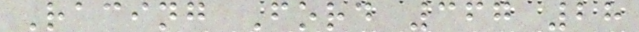Racing Ford 367 28
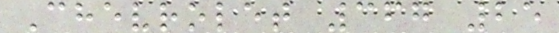Chevrolet 367 25
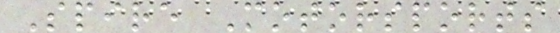Spire Motorsports
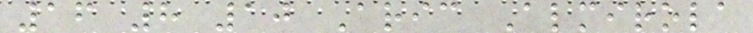16 8 10 Aric Almirola
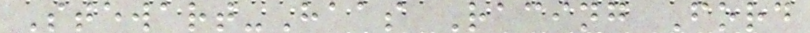Stewart-Haas Racing Ford
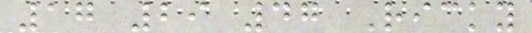17 29 47 Ricky
